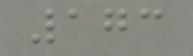173
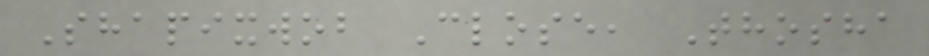Shapixwob Close, Thosha
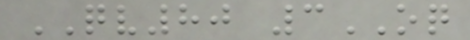QV80 3OQ
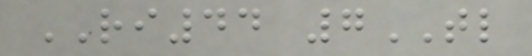RI44 7TL
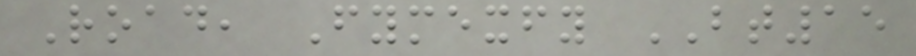Road, Fymexfy BT15
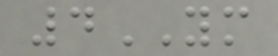4YM
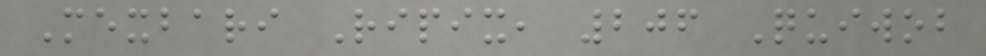Mexbari Ripix, 206 Quiwob
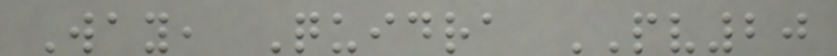Way, Quidra PV20
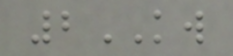2KW
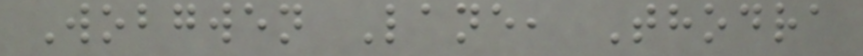Wobgwen Lane, Thodra
